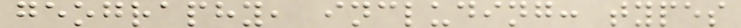geography, including: types
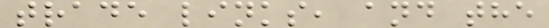trade links, and the
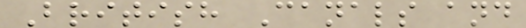British Canals and
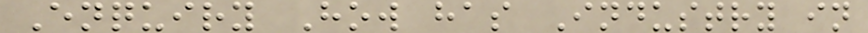Enquiry How has Industry in
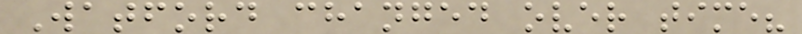Watford changed over time?
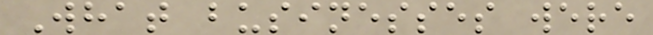What businesses were
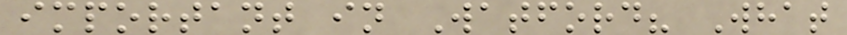important in Watford? What
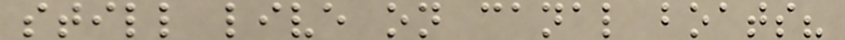still live on canal boats?
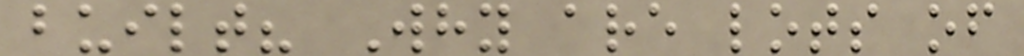built? Why are lots of
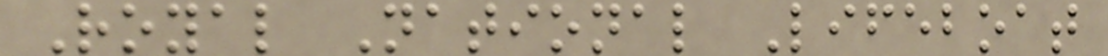Royal National Lifeboat
